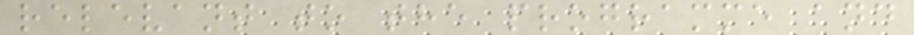relevant to the programme and
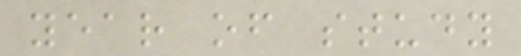year of study
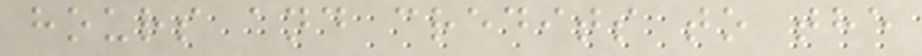hours and credits to the
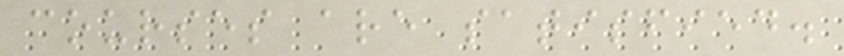courses are satisfied.
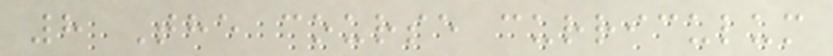8 The course curriculum
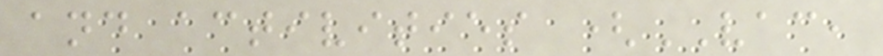and activities (VAC,
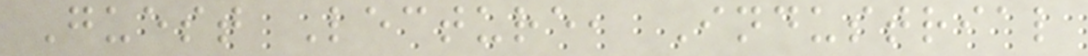Guest Lecture, Industrial
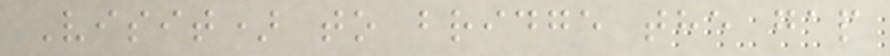Visit) to bridge the gap
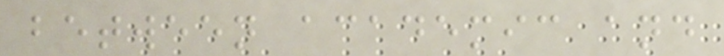between academic and
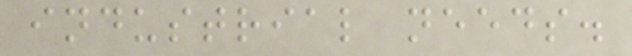industrial needs.
